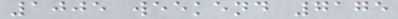1005 weekend 7175
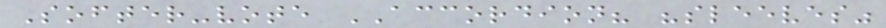Softer-vote ACCORDION? "sleeves"
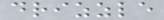drizzle
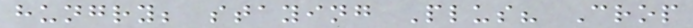hungry; staying Plus? Crop
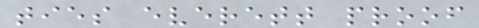ties everett proof
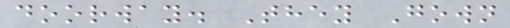doorway. They Gown
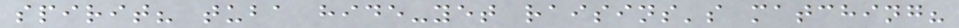spirit? tuba hide-yet raisins's matching?
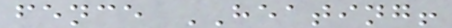fence HEATING!
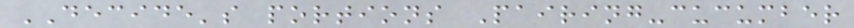DECIDE's portions Pairing-cucumber
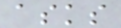asks
